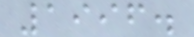1996.
